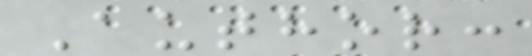Author:
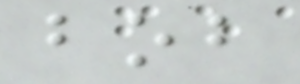bob
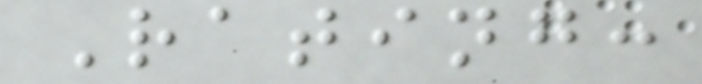Rating:
